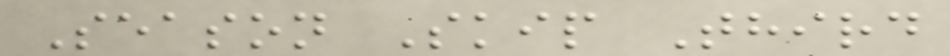Season Skip Third
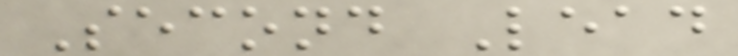Second Lead
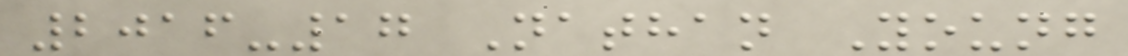2016-17 Nathan Young
